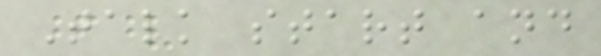Talk start and
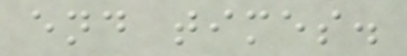end times.
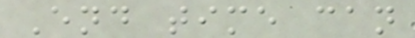End time can
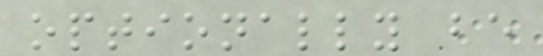optionally be
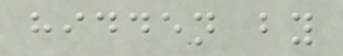hidden by
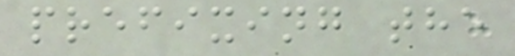prefixing the
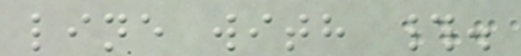line with #.
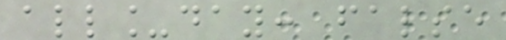all_day: false
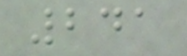241
